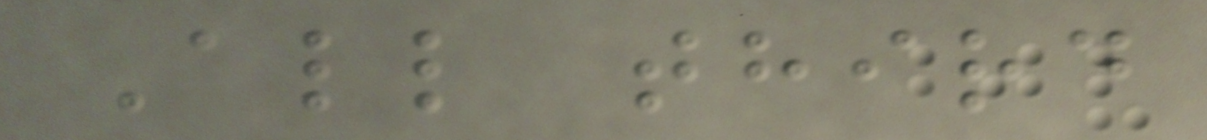All third
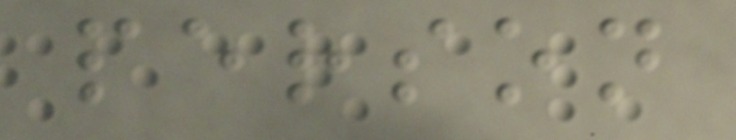person
